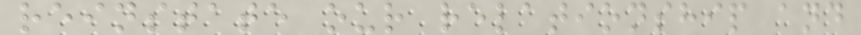reinstate our relationship and
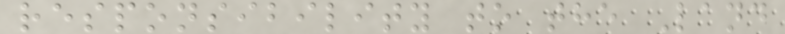responsibility to the Land
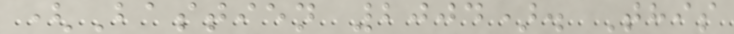(Bastien 2004). This
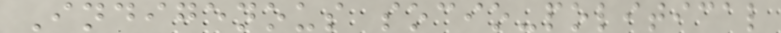Indigenous socio-political
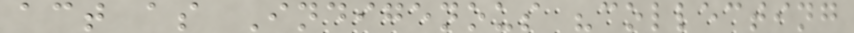act as Indigenous "collecting
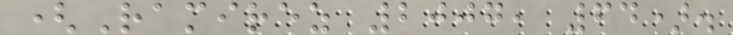(Ramirez 2007, 64).
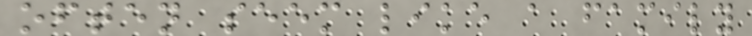often seem like a family
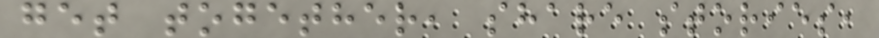get together, share stories,
